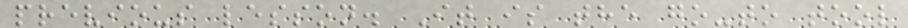previous lesson. It is the go-to tool
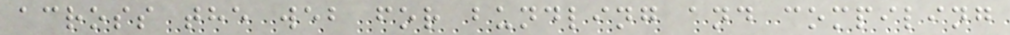across the web for bundling and compiling
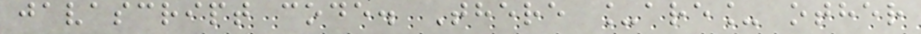javascript code. There _are_ other
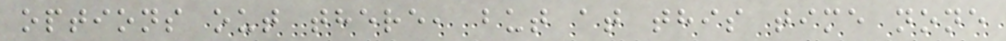options out there, but at this time none
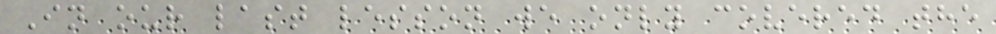In our last lesson we only covered the
